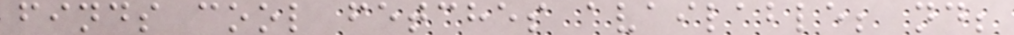finds cool fetches available; nd;
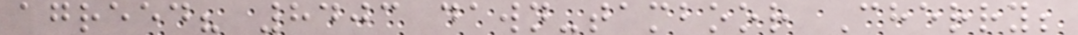agreed? 8403 dawn-tamboor Cherry;
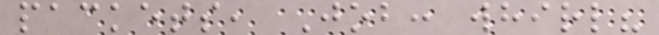packets, Job: whirl?
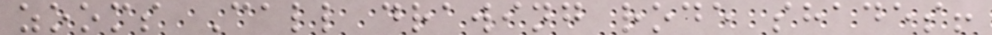zooms Call drawing rode shades!
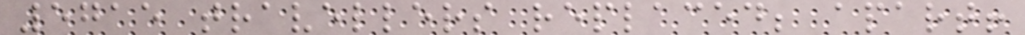5715 travellers replaced; apart!
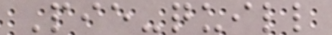Pie-quill
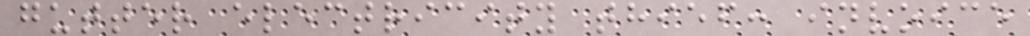gutter electricity thief: invoice
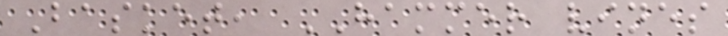Basket, HAMMER vines
